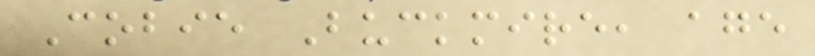Cobie Buckmire, age
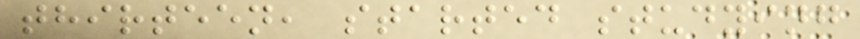thirteen, started studying
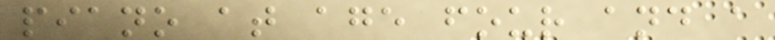piano at age four and a
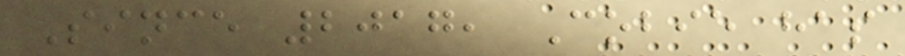Since 2017, Cobie has
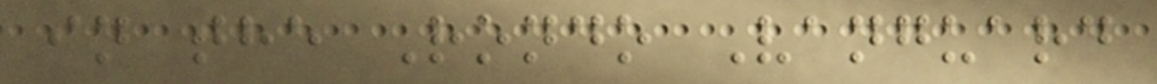in the Rondo Vanguard
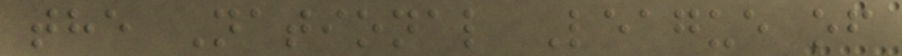the National League of
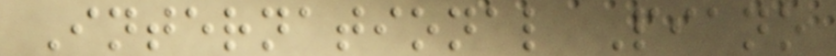International Piano
